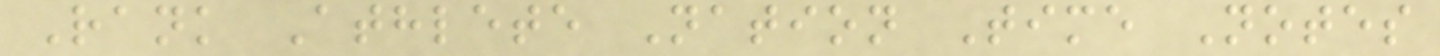Rank Athlete Nation Time Notes
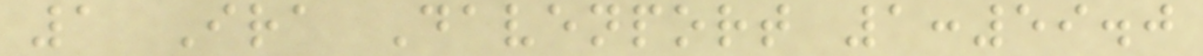1 Ira Davenport 1:59.0
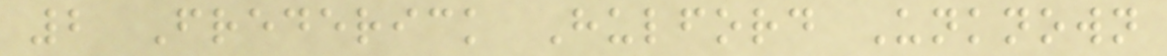2 Frederick Hulford Unknown
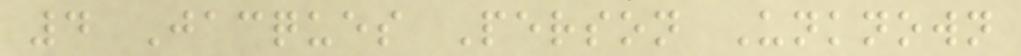4 Jacques Person Unknown
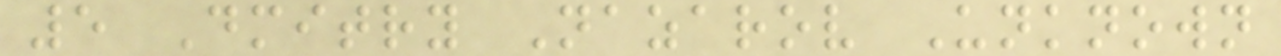5 Dmitry Nazarov Unknown
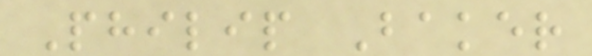Philip Baker
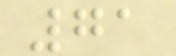71
